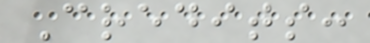Credits:
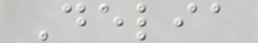Delia
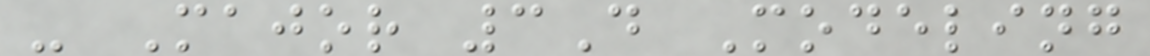- Major 3D Modeling
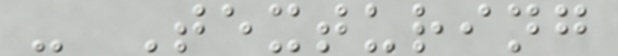- Texturing
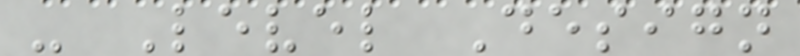- Level Design
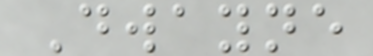Dwayne
